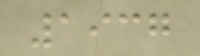1937
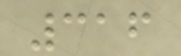316
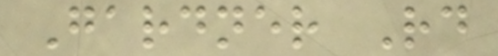Gardner Rd
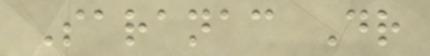Saranac Dr
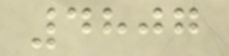4807
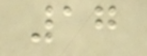17
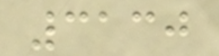3130
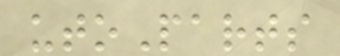utoParts
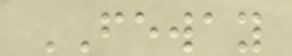FEWAY
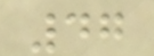47
